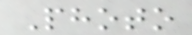Photo
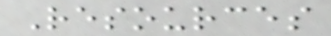Resources
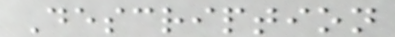Description
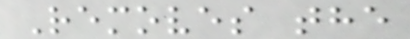Removes the
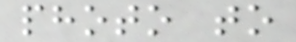photo to
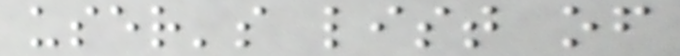user's list of
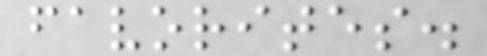favorites.
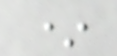*
